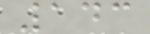143
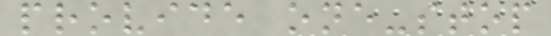provide one-stop
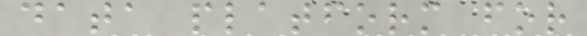data platform for
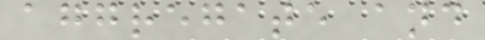aggregate and
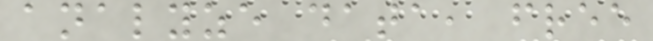analyze data, free
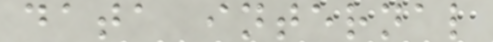data internal
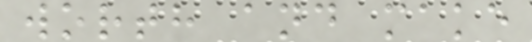worth and make
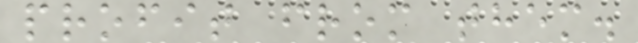profit from them.
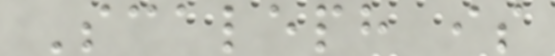Scaleph is
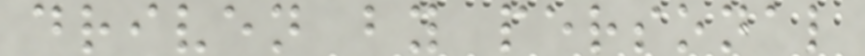driven by personal
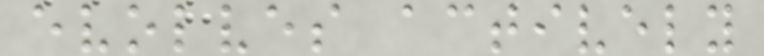evolves actively
